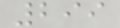299
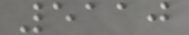5110
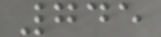745
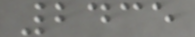2435
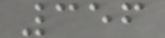356
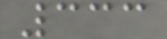333
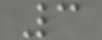3
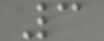3
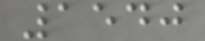1540
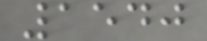1540
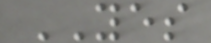YES
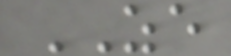ZE
